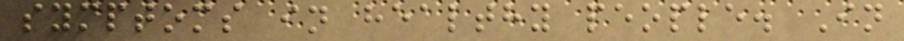symptoms in healthy people. In
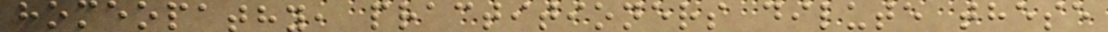homeopathy, practitioners dilute these
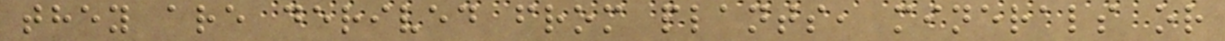they are derived from plants, minerals or
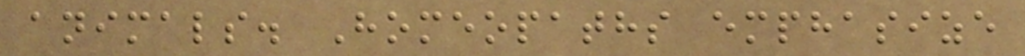animals. Homeopaths emphasize
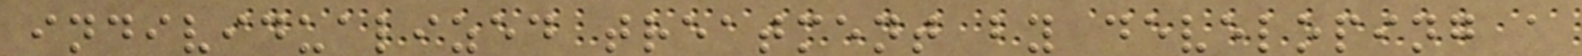individualized treatment by developing a
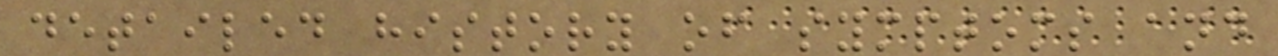detailed history of symptoms and
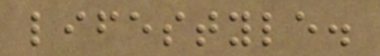lifestyle.
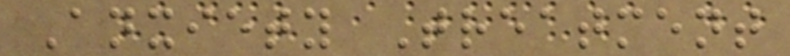Anxiety Treatment
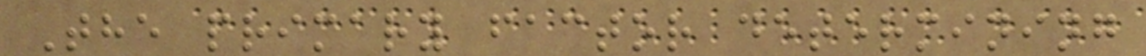The primary factor determining
